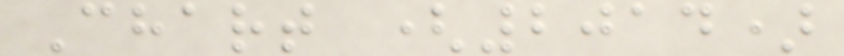Chart (2014)
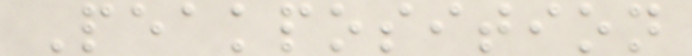Peakposition
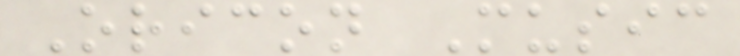Oricon Music
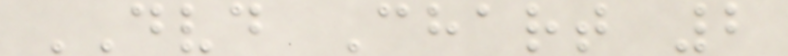DVD Chart 2
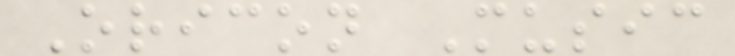Oricon Music
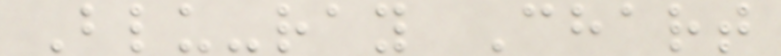Blu-ray Chart
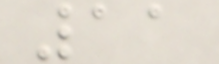11
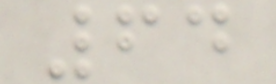64
